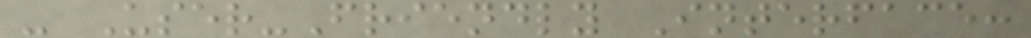- User-Friendly Interface:
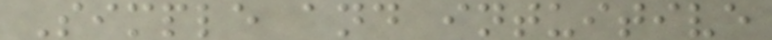Simple and intuitive
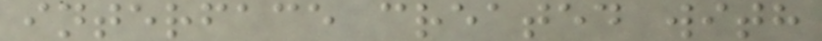interface created with
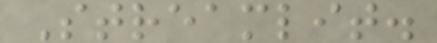Streamlit.
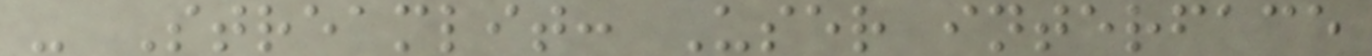- Streamlit: User interface
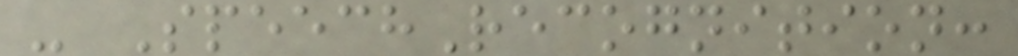- SpeechRecognition:
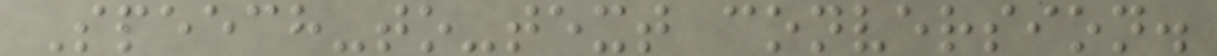Speech-to-text conversion.
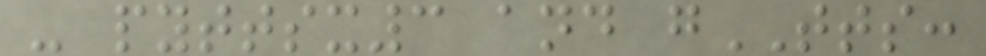- pyttsx3 and gTTS:
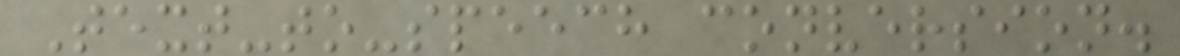Text-to-speech conversion.
